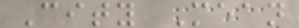City Mean
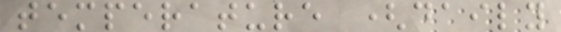temperature (daily
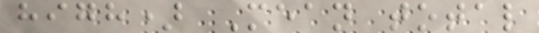high) Mean total
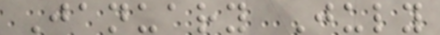January July
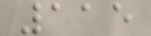115
